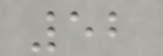52
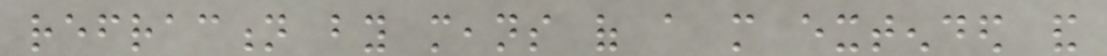refraction by means of a more extended and
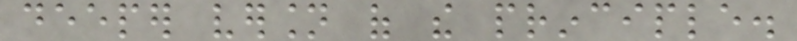deeper version of the principle.
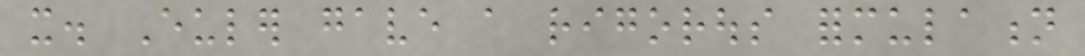it. Euler gave a rigorous formulation
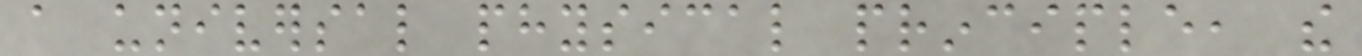a universal physical principle, the
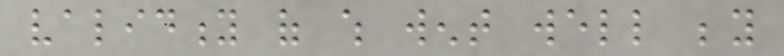validity of which went well beyond
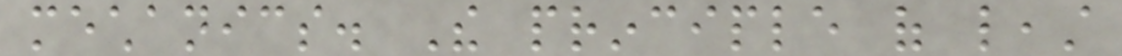mechanics. The principle of least
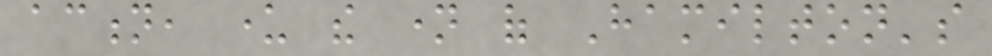action, under the name of Hamilton's
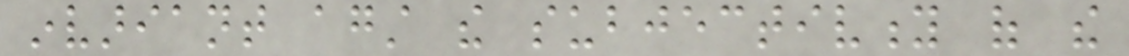invariant against the subjectivity of the
